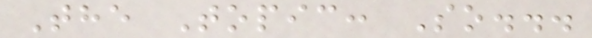The Topic: So...
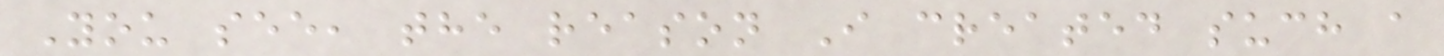You see, the reason I created such a
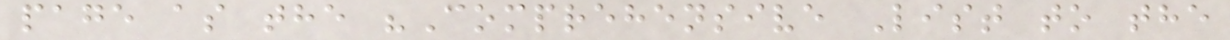page as the "Comprehensive List to the
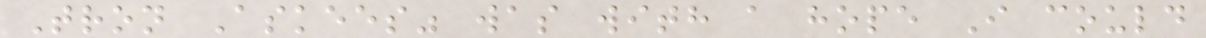Tron Askees" was with a hope I could
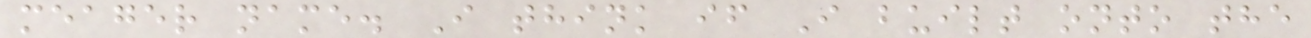meager name. I think if I built onto the
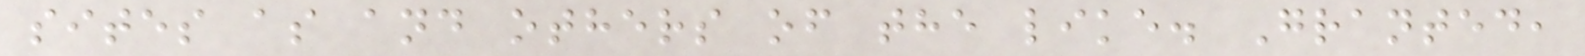sites as and others of the like. Granted,
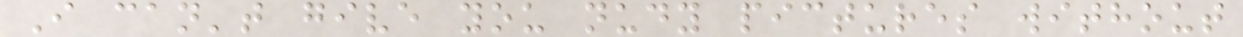I can't give you nudy pictures without
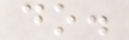do.
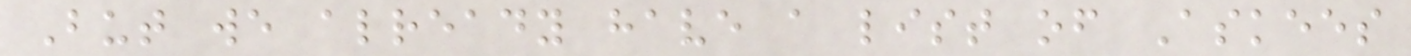But we already have a list of Askees
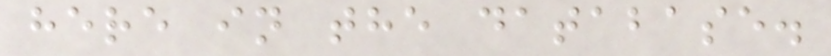here in the database.
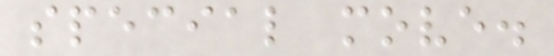special move.
